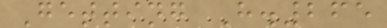Getting H.265
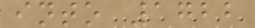into 1722
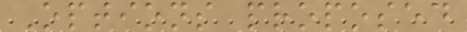Options proposed
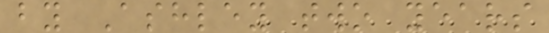by Ashley two years
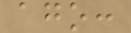ago:
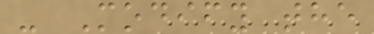- Modify the
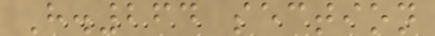H.264 section
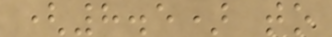(8.5) to
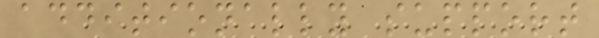additionally support
